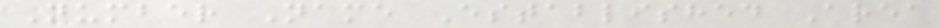Number Name Established Area
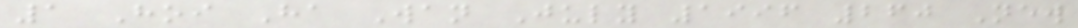1 Hoi Ha Wan July 1996 260 New
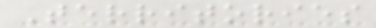Territories
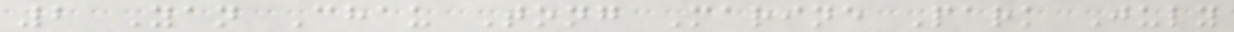2 Yan Chau Tong Marine Park July
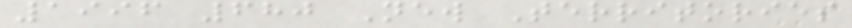1996 680 New Territories
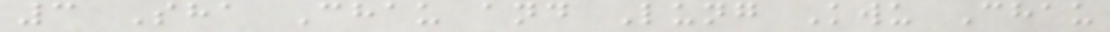3 Sha Chau and Lung Kwu Chau
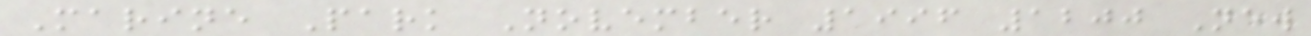Marine Park November 1996 1200 New
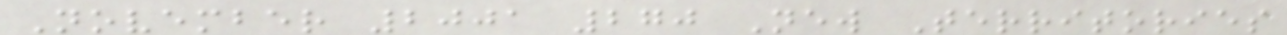November 2001 270 New Territories
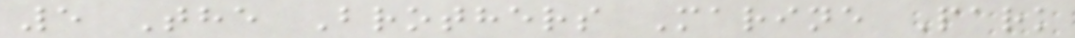5 The Brothers Marine Park
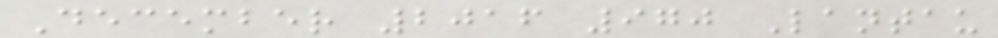December 2016 970 Lantau
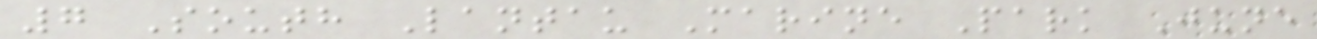7 South Lantau Marine Park June
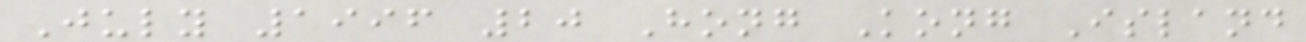July 1996 20 Hong Kong Island
